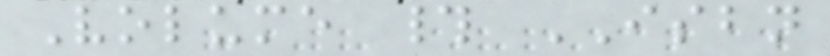Volume # ISBN
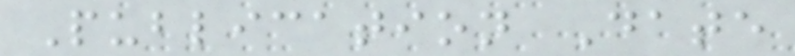Publication Date
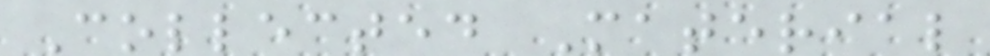Collected Material
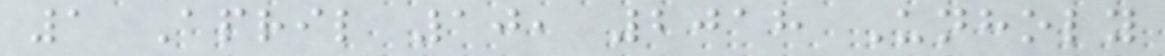1 April 10, 2018 Unholy
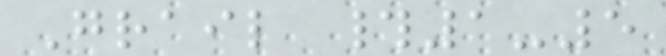Grail #1-5
